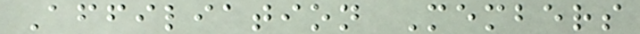Affiliation Members
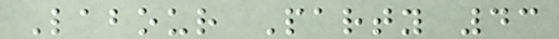Labour Party 43
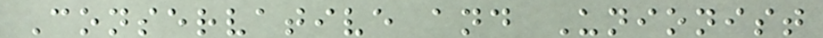Conservative and Unionist
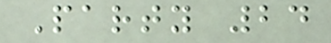Party 24
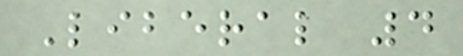Liberal 4
